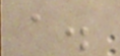a.
